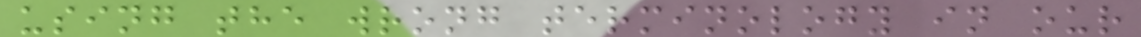using the wrong terminology in our
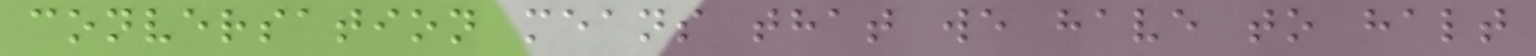conversation means that we have to halt
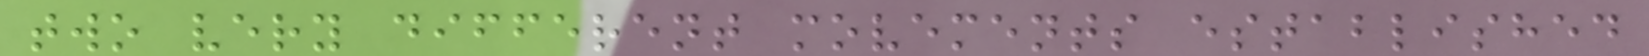two very different movements established
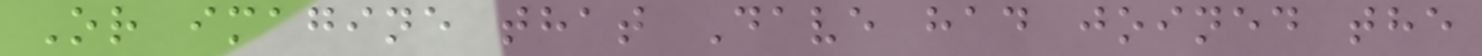Or imagine that Dave had joined the
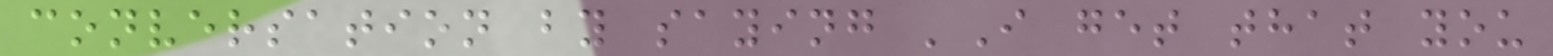conversation by saying 'I get that you
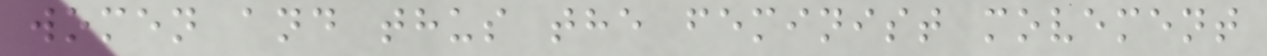women and thus the feminist movement
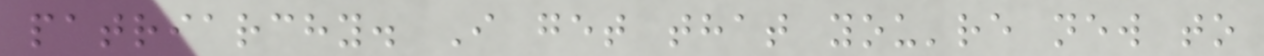patriarchy. I get that you're new to
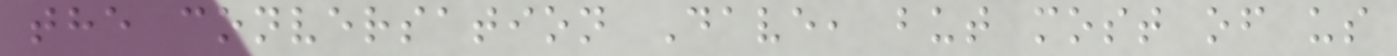the conversation Dave, but most of us
